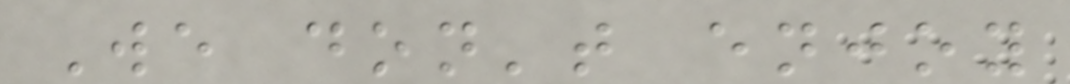We don't enjoy
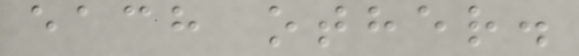each other.
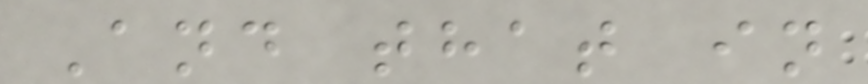And that in
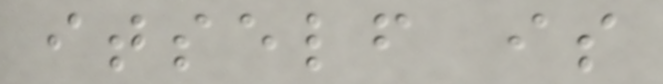itself is
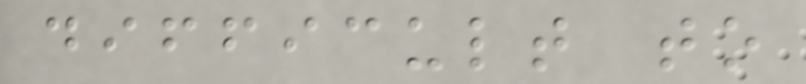difficult to
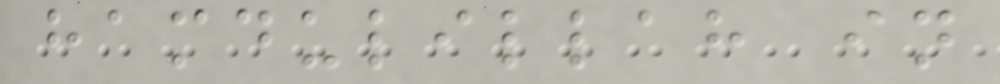hamdulillah in
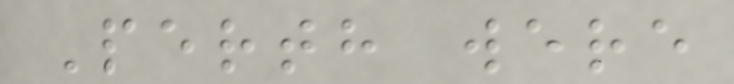Perth were
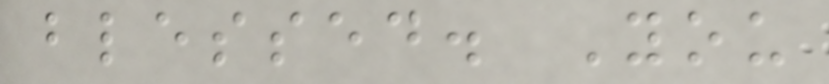blessed. You
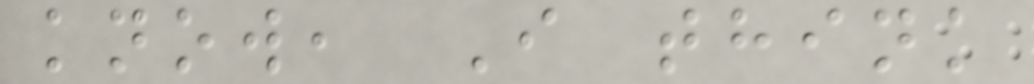know, I think
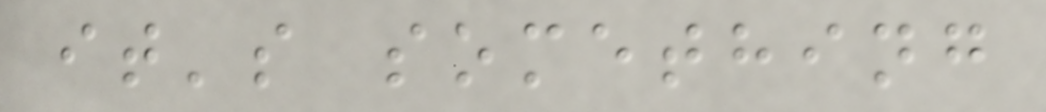it's something
